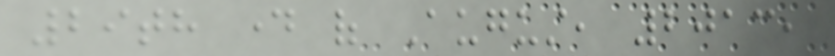29th day of August, 2013,
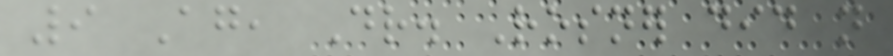9 Again, Dr. Rosner did not
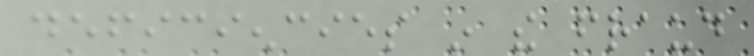deficiencies in the fraud
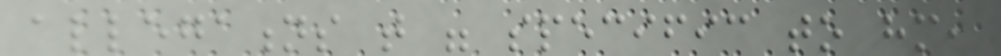allegations that were specific to him,
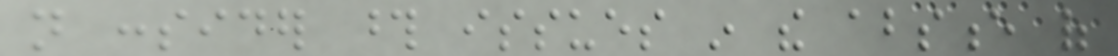not consider those issues in the absence of
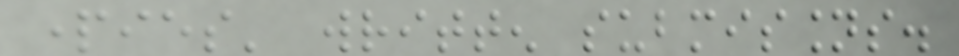parties' written submissions.
